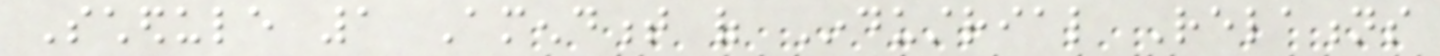Schedule 1 Amendment of Industrial Relations
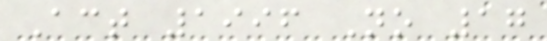Act 1996 No 17
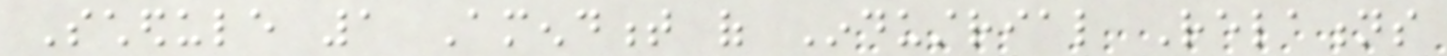Schedule 1 Amendment of Industrial Relations
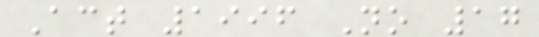Act 1996 No 17
